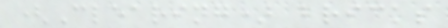(Clearing) bricks
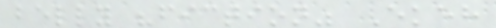belly "fiction" Ekeh
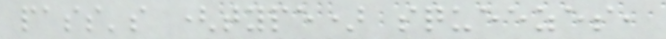pass's (type) squeezes,
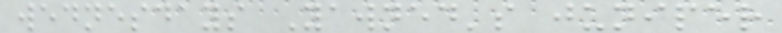wednesdays Yawned's juniper
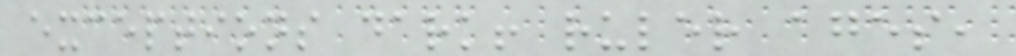exceptions dark! ruler ages,
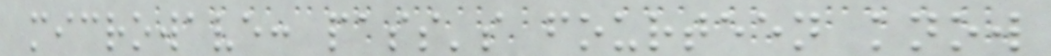microwave: pass's fourteen know
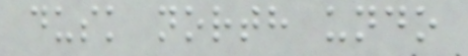dusk north undo
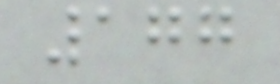177
